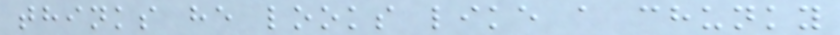thinks he looks like a chunky
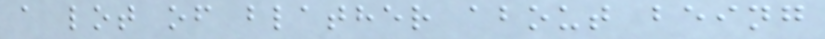a lot of blather about being
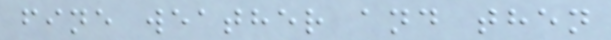fine weather and then
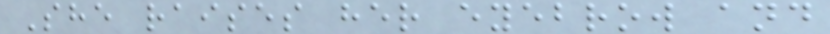She raises her eyebrow and
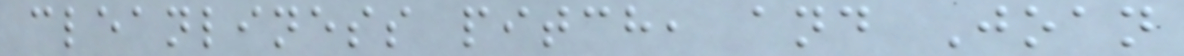cleanliness pitch, and Joan
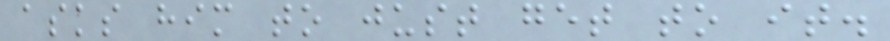asks him to just get to it.
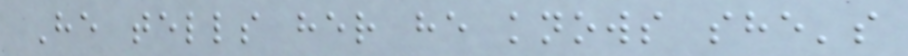He tells her he knows she's
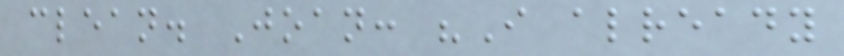clean. Joan: "I already
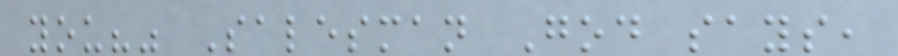you?" Salesman God says,
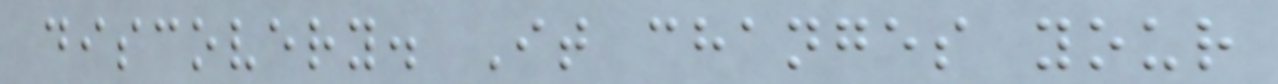discovery. It changes your
